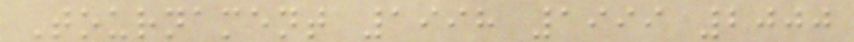Tournament 1998 1999 2000
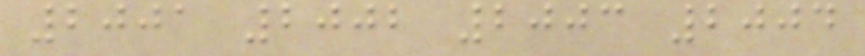2001 2002 2003 2004
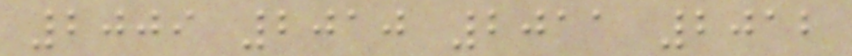2009 2010 2011 2012
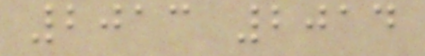2013 2014
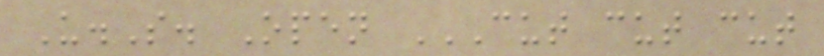U.S. Open CUT CUT CUT
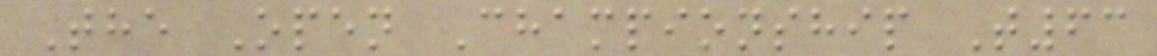The Open Championship T63
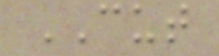CUT
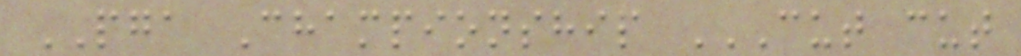PGA Championship CUT CUT
